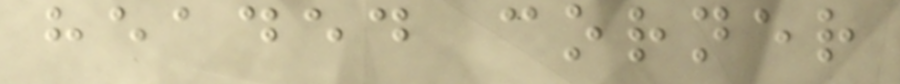headed corner
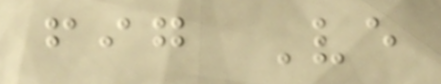fig Ve
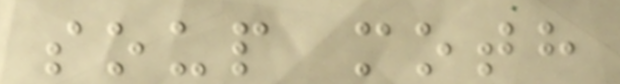soup moth
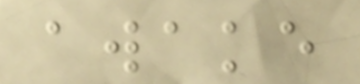awake
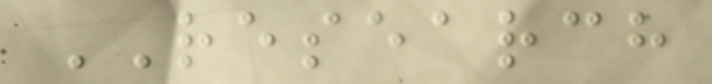RESEARCH
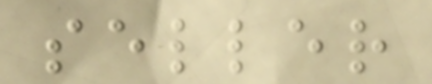seller
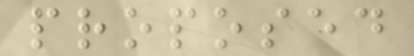proposed
